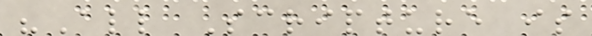"All Scripture is
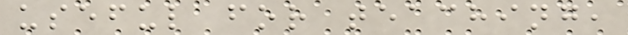useful for teaching,
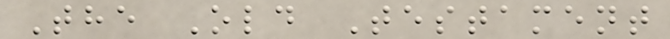The Old Testament
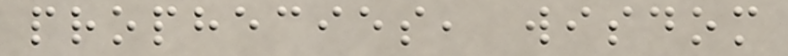prophecies, wisdom
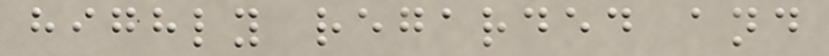highly regarded and
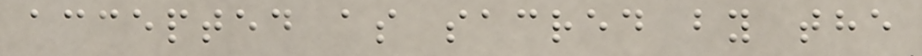accepted as sacred by the
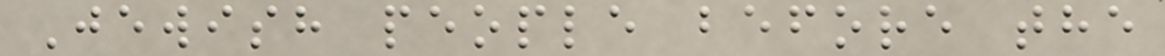Jewish people before the
